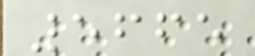5665
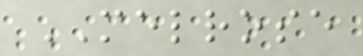MELROSE
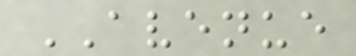AVENUE
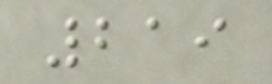219
